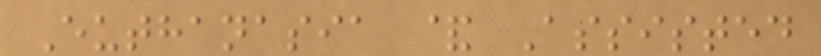Euthanasia & Assisted
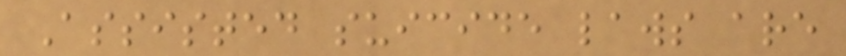Assisted suicide laws are
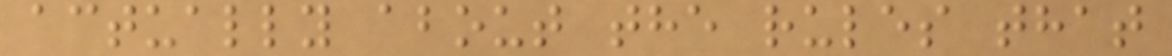actually about the rules that
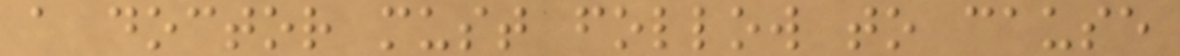a doctor must follow to cause
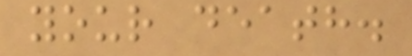your death.
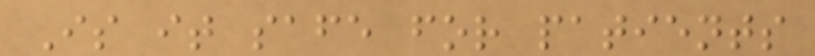Is it safe for patients
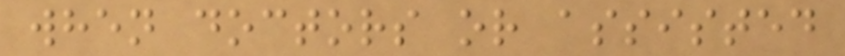when doctors or assisted
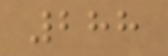288
